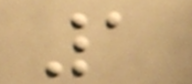1
